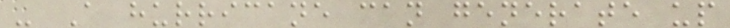- A hurricane can generate up
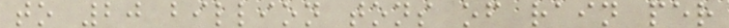to 20 billion tons of rain per
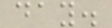day.
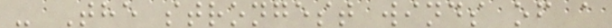- The strongest winds of a
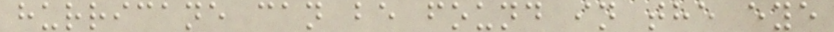hurricane can be found in the eye
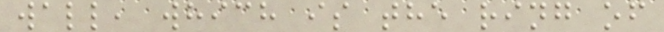wall, which is the ring of
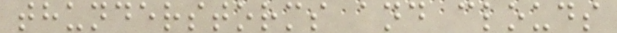thunderstorms and clouds
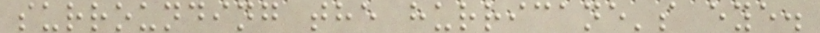surrounding the hurricane's eye.
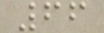66
